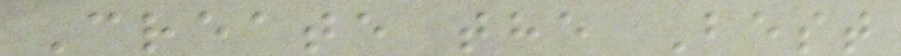Create the Best
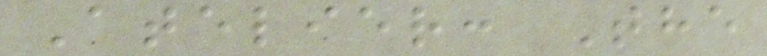Atelier: The
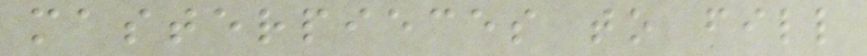masterpieces to fill
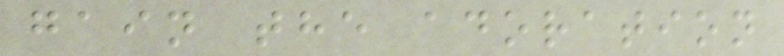gain the adoration
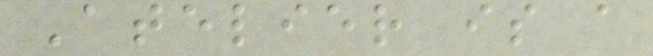Atelier is a
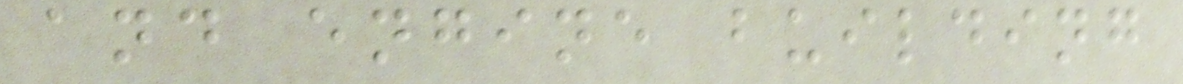and engine building
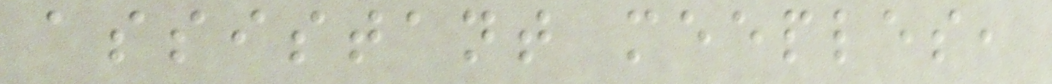assistant meeples,
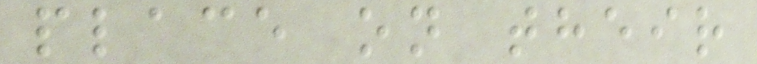place on their
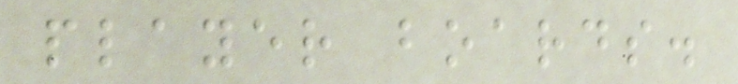player boards.
